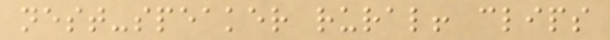nest-speaker rural! clips
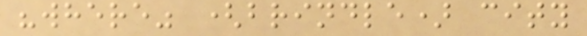"where" (brindle) city
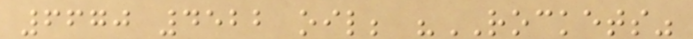6670 4522 oil; "ROCKETS"
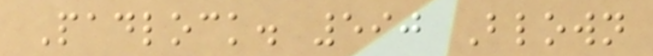Padlock. 590 Blown
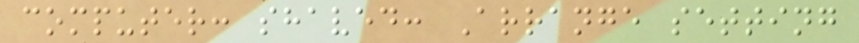computer: shaved: Arrange setting
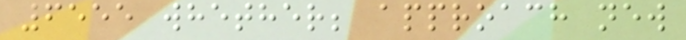6555 whether; approach new
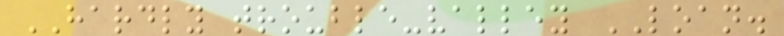HARDLY trouble-valley LOAN.
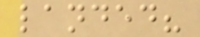landed?
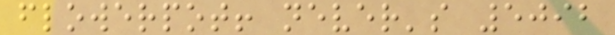flowerpot! never's 5092
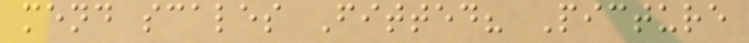mend scales Fitted? Picture
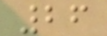26
